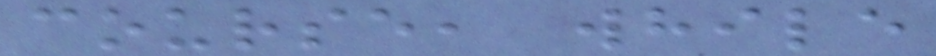course, while
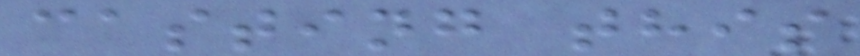casting this
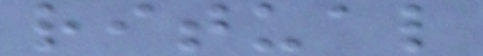ritual
